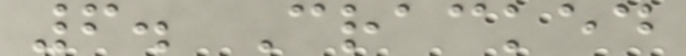6. Cracked
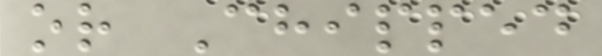or Chipped
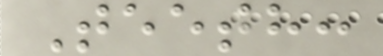Teeth:
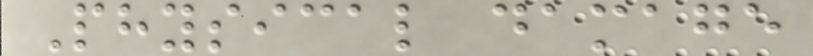Physical damage
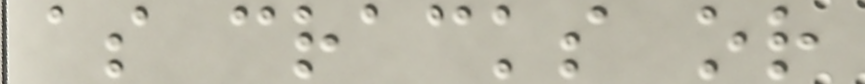as cracks or
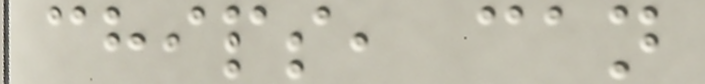chips, can
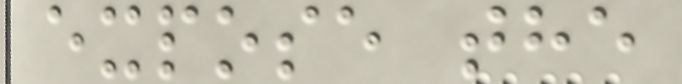expose the
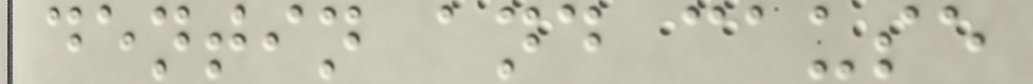dentin and cause
